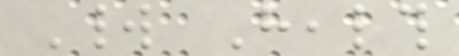World Health
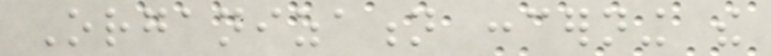Organization concerning the
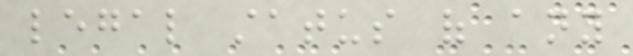legal status of any
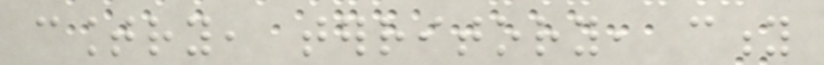country, territory, city
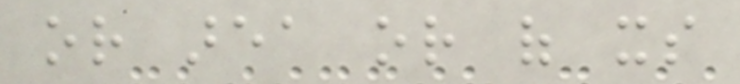or area or of its
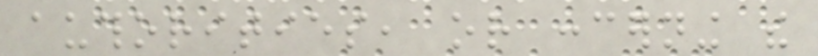authorities, or concerning the
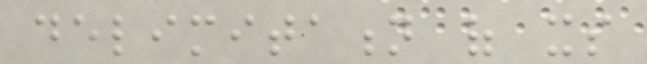delimitation of its
